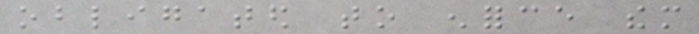obligated to enforce them
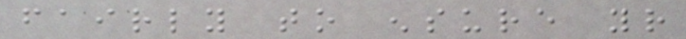fairly to ensure your
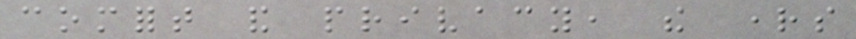comfort and privacy, the rights
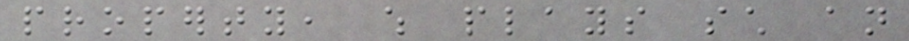property, which plays such an
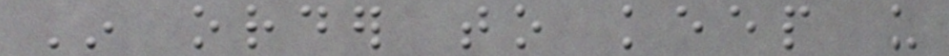In order to keep us
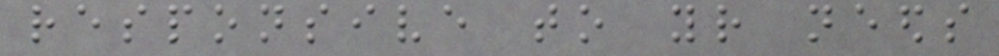responsive to your needs
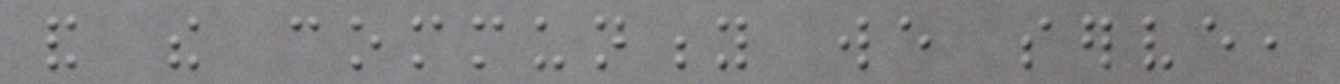and the community we serve,
